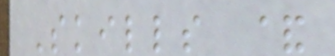Skills &
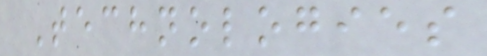Technologies
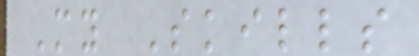My Skills
